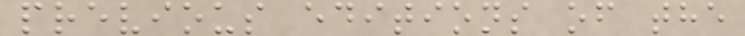previous editions of the
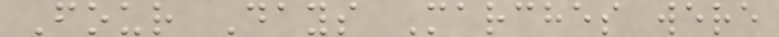Four Days Marches were
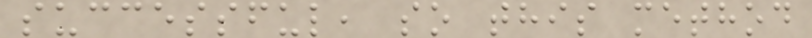successful, so this method
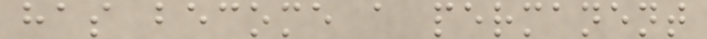has become a permanent
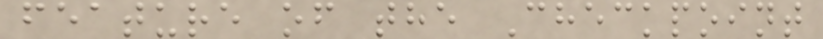feature of the Checkpoint
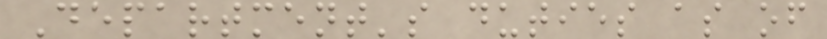Department's duties as of
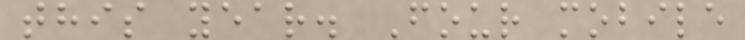this year. Four mobile
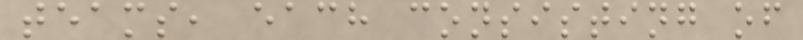teams, each consisting of
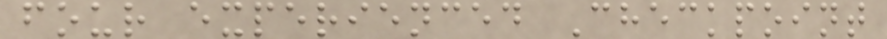four experienced Checkpoint
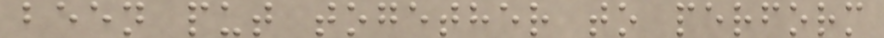been put together to perform
